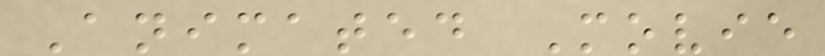Animated Movie
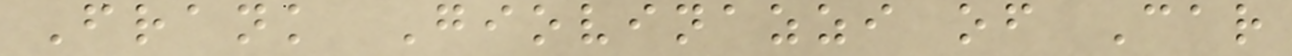Frank Giovinazzi of Car
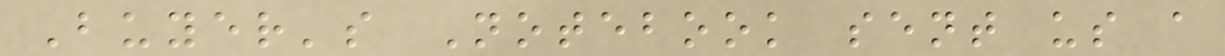Buyer's Notebook sent us a
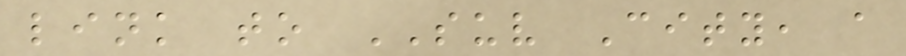link to SUV City, a
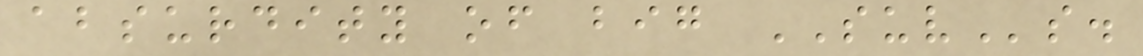absurdity of big SUVs.
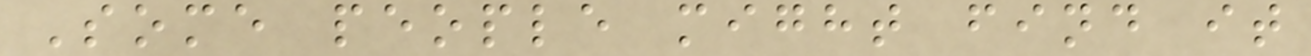Some people might find it
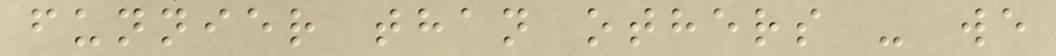funnier than others - we
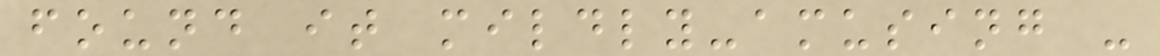found it mildly-amusing -
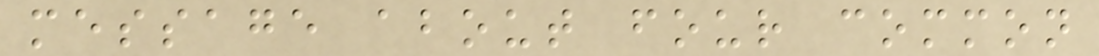message about four common
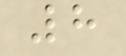8
